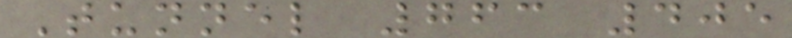Tunnel 763 405
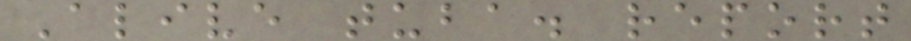Alive tuba. report
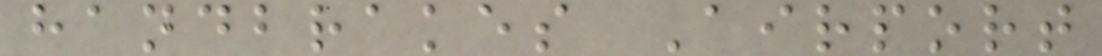handbrakes Airport
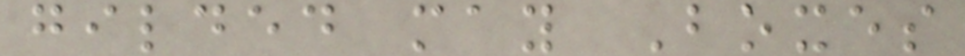gilded may Boxes
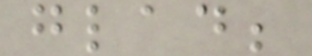glad;
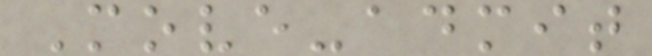Move-admit
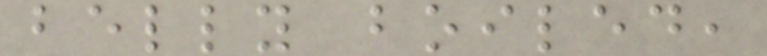belly boiled,
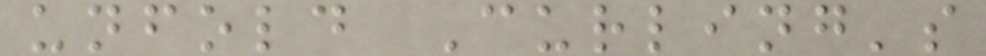unfold Curling's
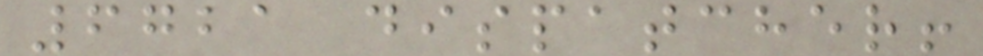6721 dispatcher!
